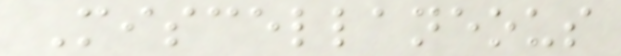Miscellaneous
